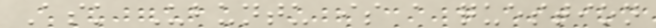Ask Ubuntu is a question
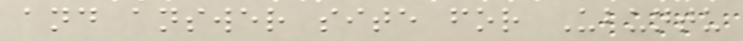and answer site for Ubuntu
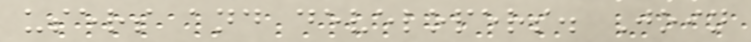users and developers. Join
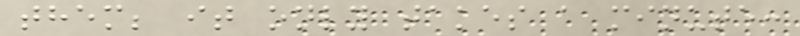them; it only takes a minute:
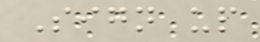Sign up
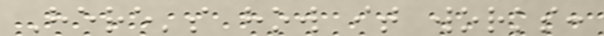Here's how it works:
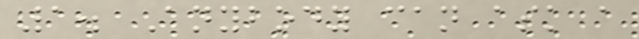1. Anybody can ask a
